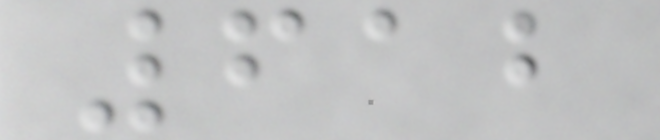612
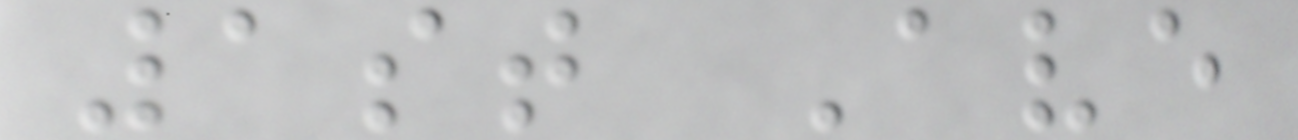1st Ave
